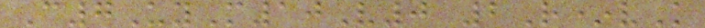C7UyM10V0 2R*vK
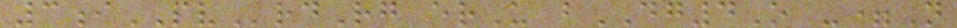3iPVrdRg erU bDG4O -=N
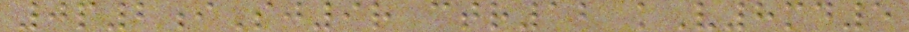0p2iSj9r ctr12 kV8md5
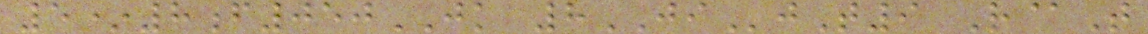5*8f050JK 8JIjT9 R@T
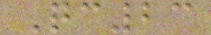Qc23
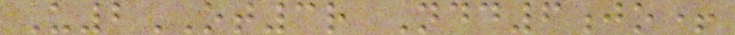U2OT3r Ndd6jo+
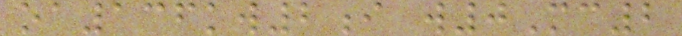oa136kw2i w0Mc2
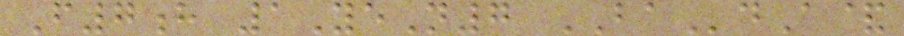F7h 1YeN7 BAdA&
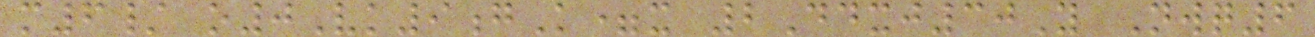m6/ o0Vk9gK=x 2Ddxj30Y Nwq6
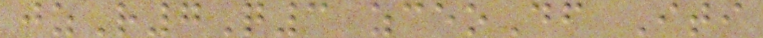jzR7Q3 zceoDf Iti
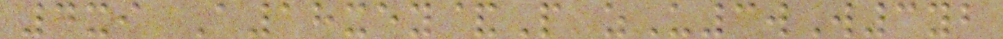4xi A18xey&P zU3wW3yb
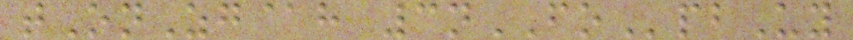tOnZg@h 3nFOpbUy
